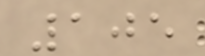105
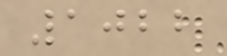1022
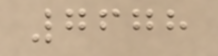7678
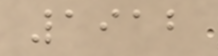1912
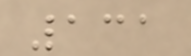131
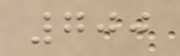700
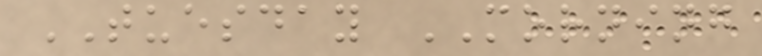TUESDAY MORNING
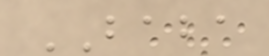BABA
